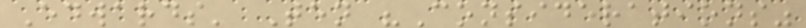Edwards' Ten "Considerations"
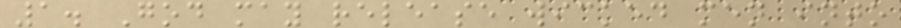1. God may release wicked men into
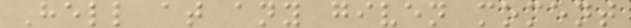Hell at any given moment
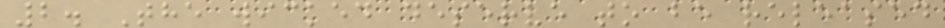2. The wicked deserve to be released
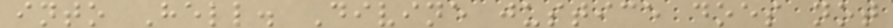into Hell. Divine justice does not
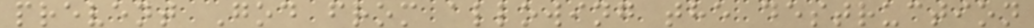prevent God from allowing the destruction
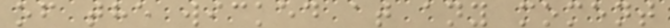of the wicked at any moment
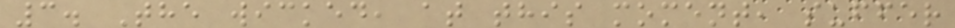3. The wicked, at this moment, suffer
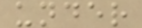under
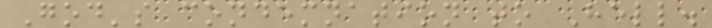God's condemnation to Hell.
